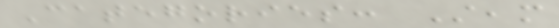Categories: Steam
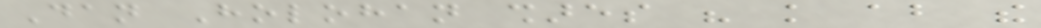Dan Holohan shares his knowledge about the
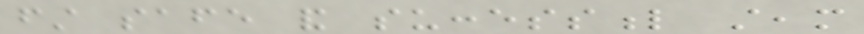first safe and successful steam
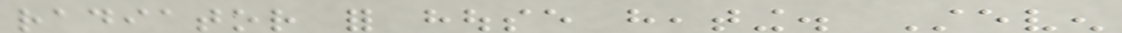radiator for house heating. Steven
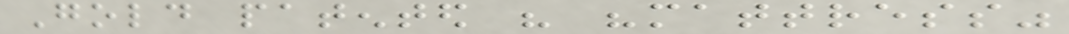Gold patented his "mattress"
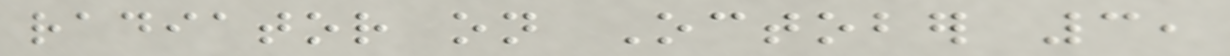radiator on October 3,
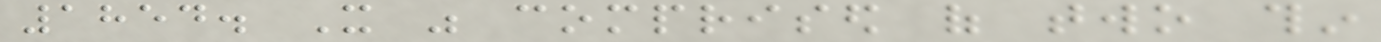1854. It was comprised of two thin
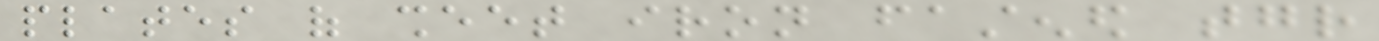plates of sheet iron fastened together
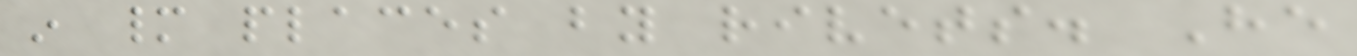in many places by rivets. He
